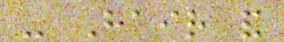- Hair and
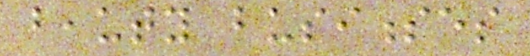beauty businesses
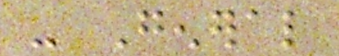- General
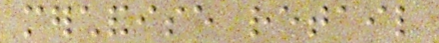merchandise retail
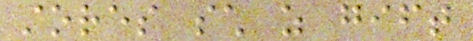stores such as gift
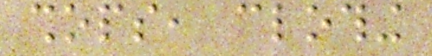shops, clothing
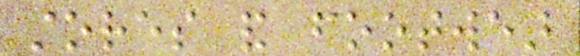stores and footwear
